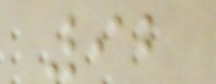92
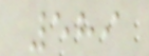589
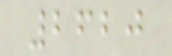2620
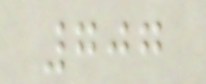707
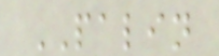PALIN
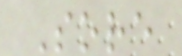Sore
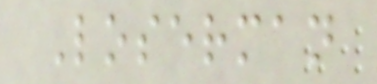Loserman
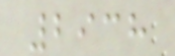2938
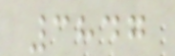3847
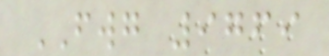FWG 9769
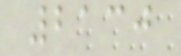2130
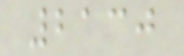2130
